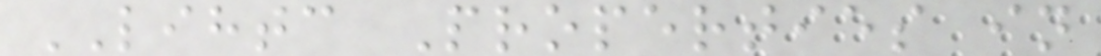LIHTC Properties in
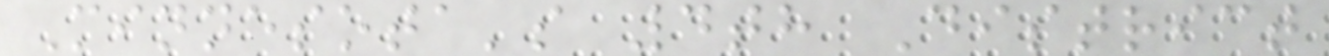Minnesota's 4th District
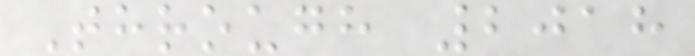Through 2018
